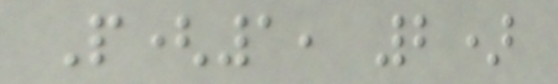P(1, 2)
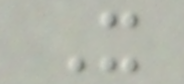X
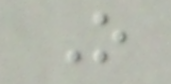O
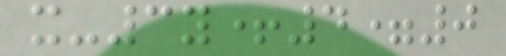x-3y+4=0
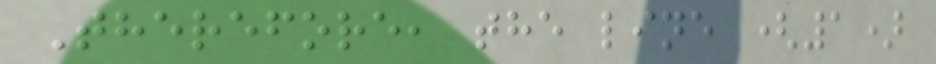Therefore, the line (1)
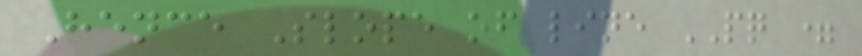Hence Slope of line PQ =
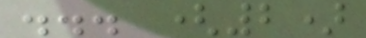... (2)
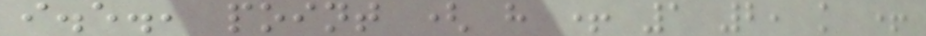i.e., point ( h + 1 2, k +
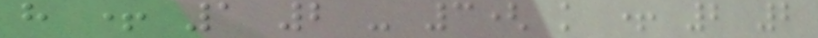h + 1 2 - 3( k + 2 2
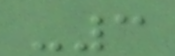-3
